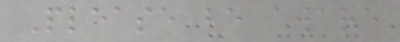Please be aware
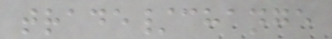trade/change
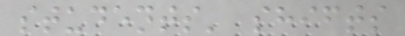students' shifts
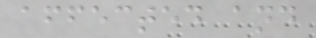affected and
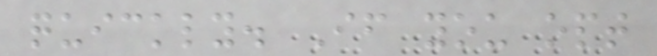quickly. If you opt
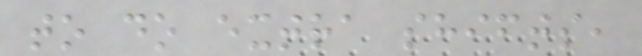to do extra shifts,
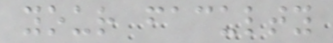your faculty
